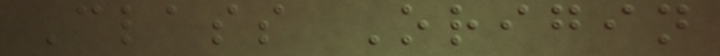Class Origin
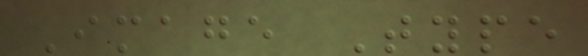Image Type
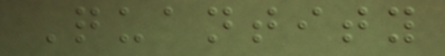Quantity
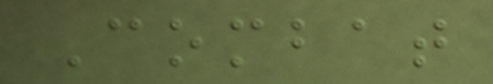Combat
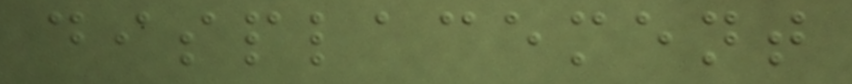displacement
